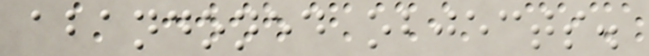abandoned objects.
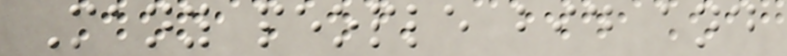Many people bid and
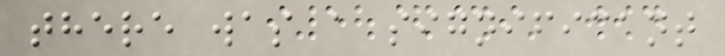there was a significant
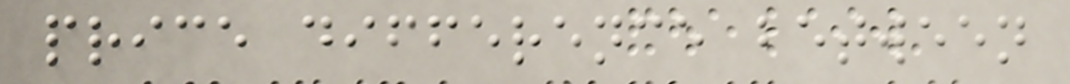price difference between
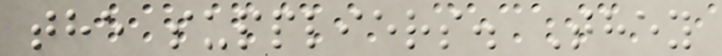the suppliers. They
